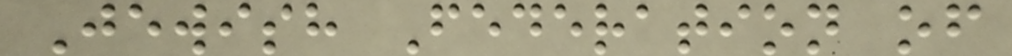Jewish Federation of
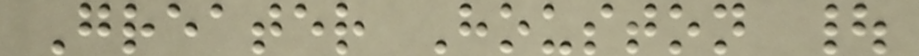Greater Houston |
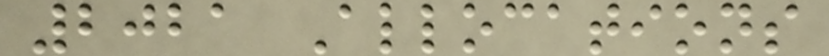2021 Allocations
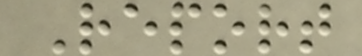Report
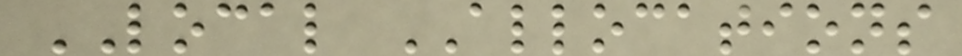LOCAL ALLOCATIONS
